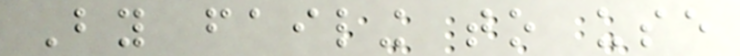By failing to use
